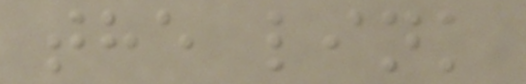the link
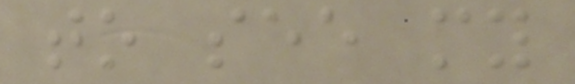to see my
